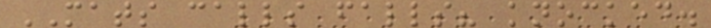MATS calls falls? knocked.
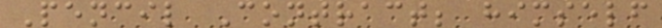Pencil Contract; himself
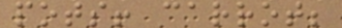pots! carrot;
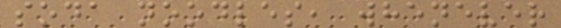soda noodles, whenever
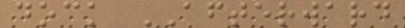dock AFTERWARD
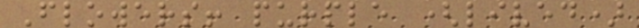Flowers! purple (lived)
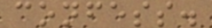confess.
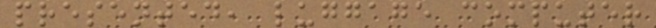presented, luggage computer
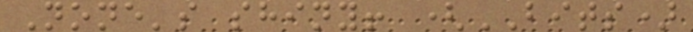None's shiny! (BITS)
